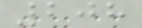208
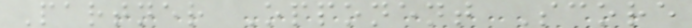Partner Opponent Score
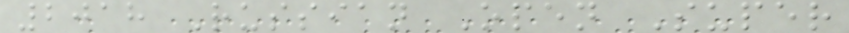2018 Russian Open Super
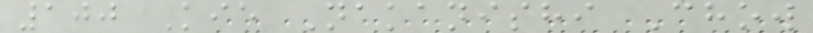100 Kie Nakanishi Chow
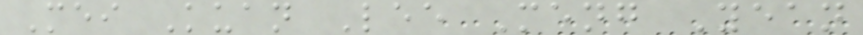Mei Kuan Lee Meng Yean
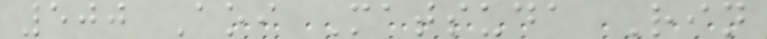500 Aoi Matsuda Rin
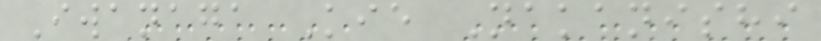Iwanaga Kie Nakanishi
